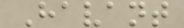Havant
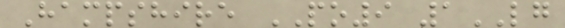Hampshire PO9 1LG
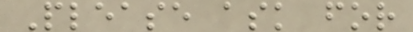Please ask for
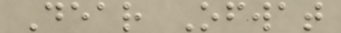Dear Ofwat
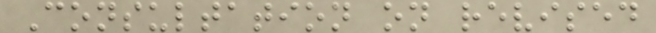Consultation on revised
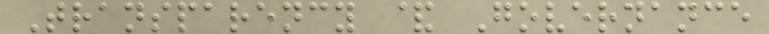Transparency & Governance
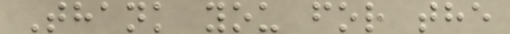Thank you for the
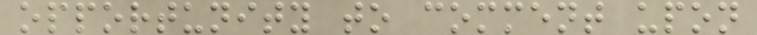opportunity to comment upon
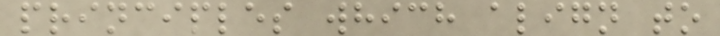principles which align to
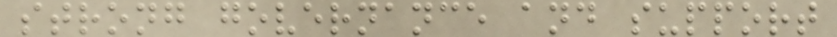strong governance and support
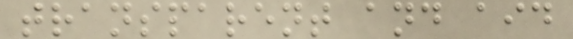transparent and aid
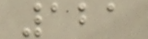121
